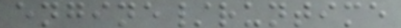engine/runtime
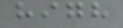high
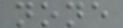none
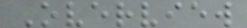Overview
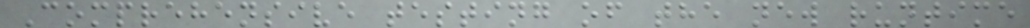Comprehensive testing of the new runtime
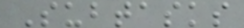Subtasks
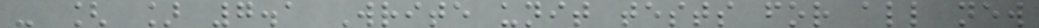- [ ] 7.1 Write unit tests for all new
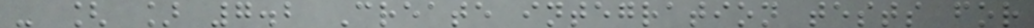- [ ] 7.2 Create integration tests for
